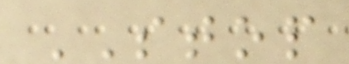STOP
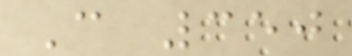C 350
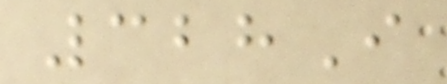328I
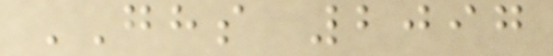GHS 2097
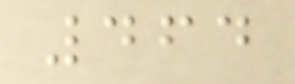464
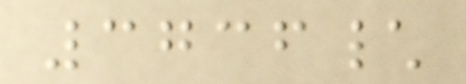3736\
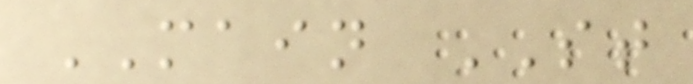MAIN ST
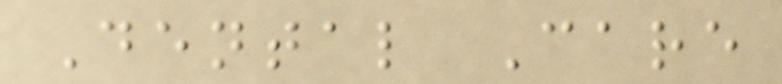Dental Care
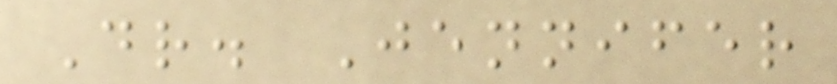Dr. Jennifer
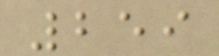259
